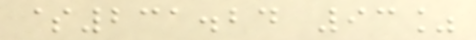$231.24 93%
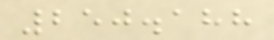250.188
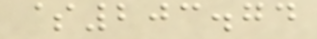$203.74
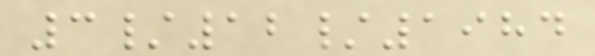3/12/1984
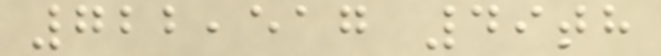722,517 49th
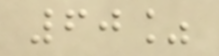60%
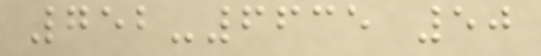752-6635 50
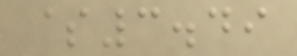$3.49
